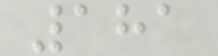181
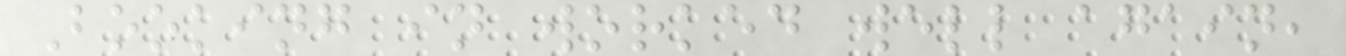Booking in worked well again,
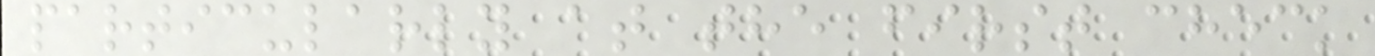particularly at the first check
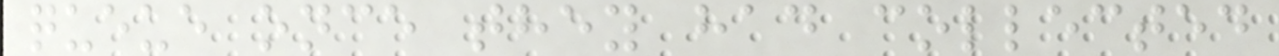queue once they had collected
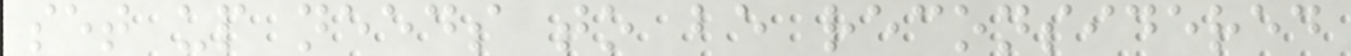set up needs to be reconsidered
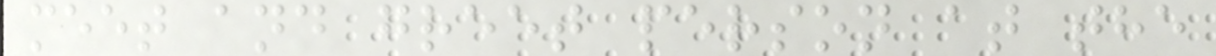meet and greet person at the
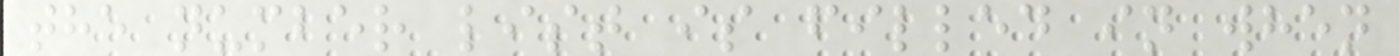the number list is filled in when
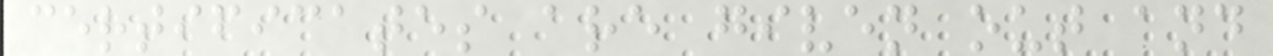certificates are given out and
